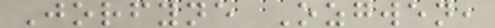Jorfyne Ozgwen,
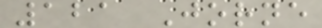121 Jorne
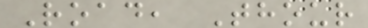Road, Thour
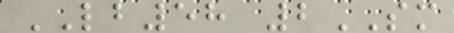LB58 2SM
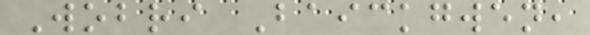Wobri Baickgwen,
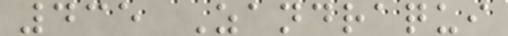435 Zandraqui
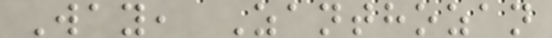Way, Zanthozan
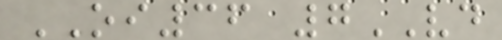OI36 7VD
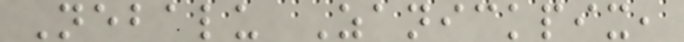Nebalu Zanickpix,
